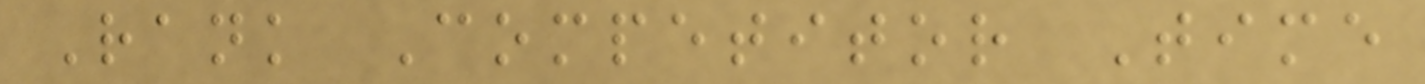Rank Competitor Time
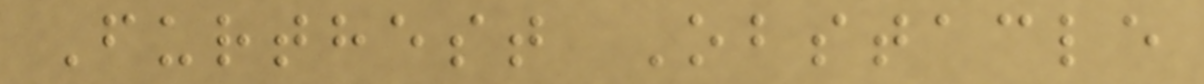Furthest Obstacle
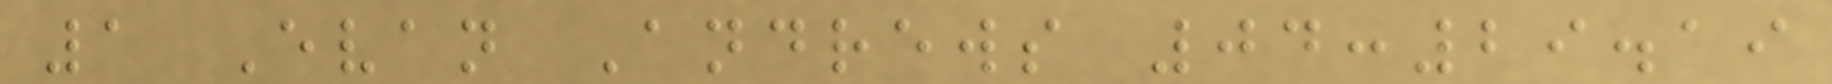1 Evan Andrews 04:29.19
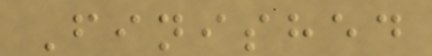Finished
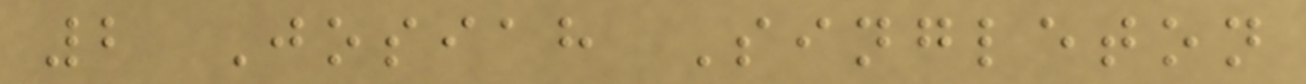2 Josiah Singleton
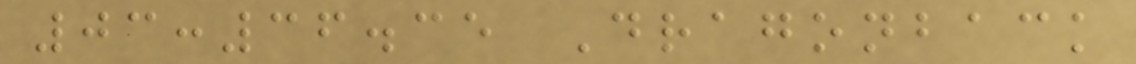03:36.35 Dragonback
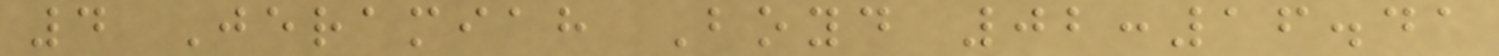4 Jeramiah Boyd 02:16.41
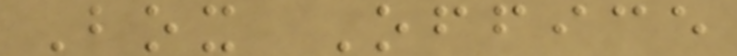Box Office
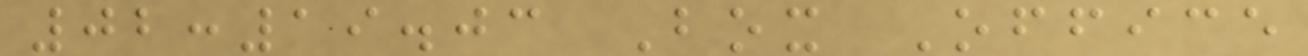02:19.03 Box Office
